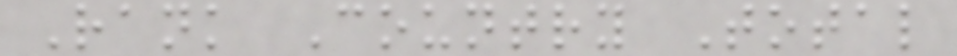Rank Country Total
